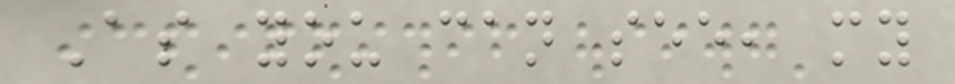As you can see, my
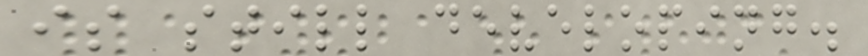is still developing.
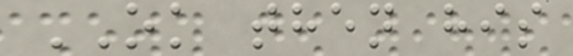OK then his
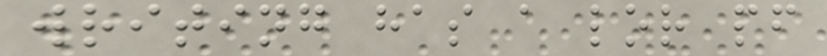writing has a lor pf
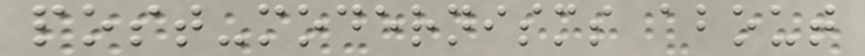post-modernisms about
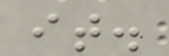it.
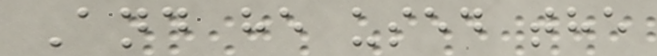And he used the
